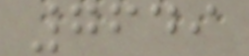7649
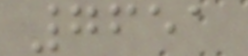7651
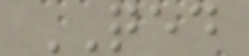QED
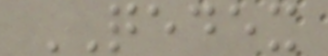QEDEX
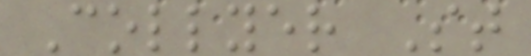Collyer St
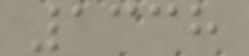1338
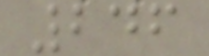246
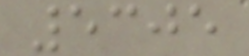5305
